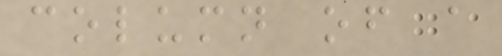column of a
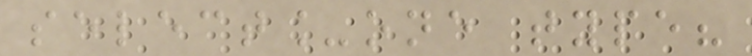select_one type?
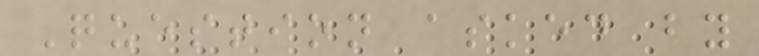Question asked by
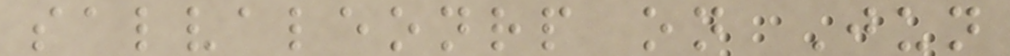salvaleonrp on Jun
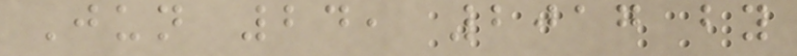Jun 24, 2017 by
